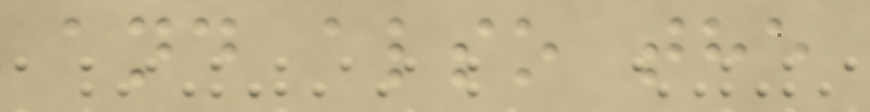and also the
